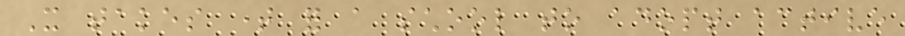It takes time for a school to adopt active
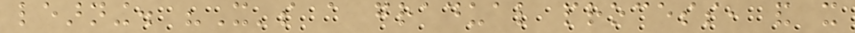learning. "It's a gradual process, and it
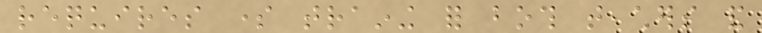requires some training for both teachers and
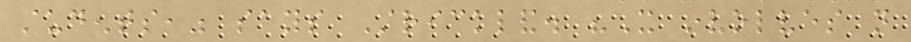students," says Strickland. "It involves not
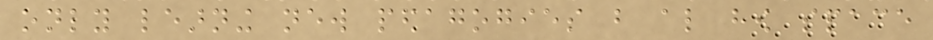only learning new pedagogies but also how space
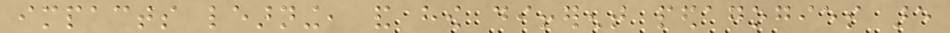impacts learning, and how different pedagogies are
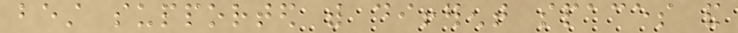best supported with different spaces and
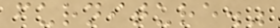furniture."
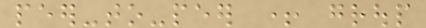peer-to-peer + group
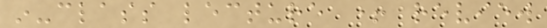in-class lecture + review
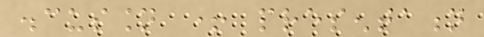discussion + presentation
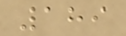189
